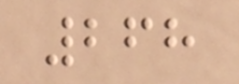268
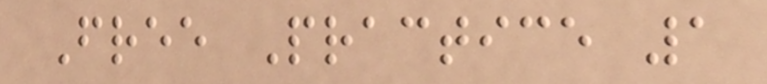Free Practice 1
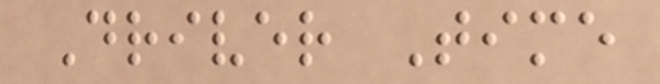Driver Time
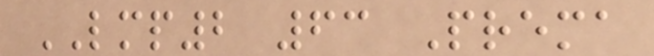LMP2 63 Prema
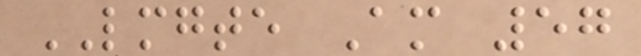LMGTE Am 57
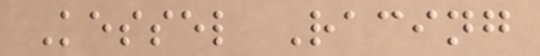Kessel Racing
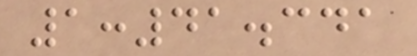1:41.341
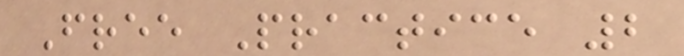Free Practice 2
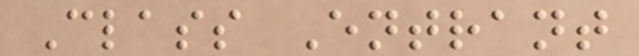Class Entrant
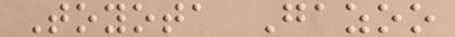Toyota Gazoo
